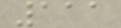111
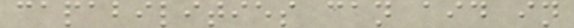capabilities can aid in
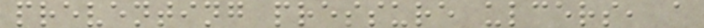preventing pressure ulcers, a
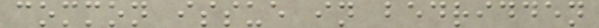common issue in bedridden
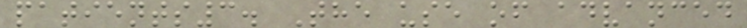patients3. The use of advanced
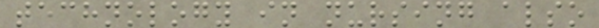technology in nursing also
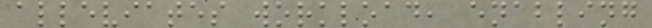alleviates workload, enabling
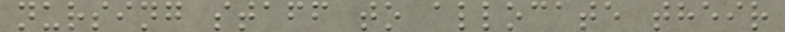nursing staff to allocate their
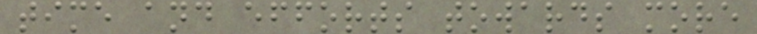time and efforts towards more
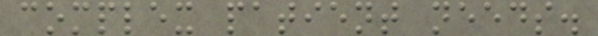complex patient needs.
